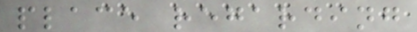place regarding
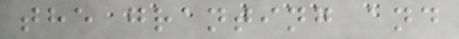the granting and
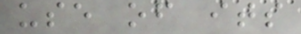use of its
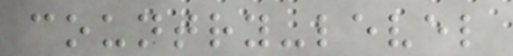country-level
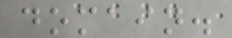domain.
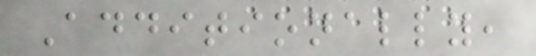Additionally,
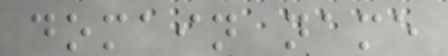domain name
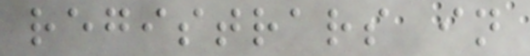registrars in
